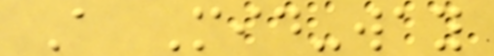A Mid-way
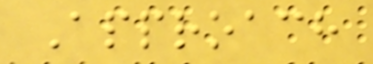Approach
